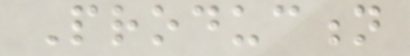Production
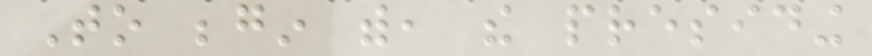To begin with, the presiding
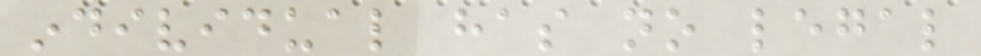individual has no legal
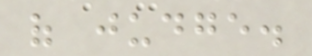of judge.
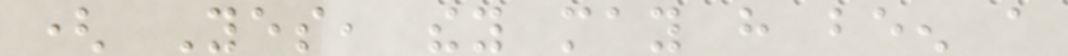( Yes, they may have been a
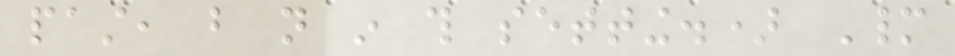past, but not in this setting.) Many
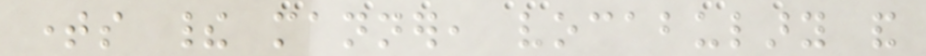times their manner, vocabulary and
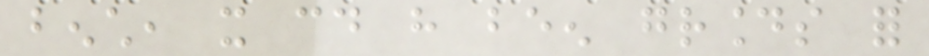bench, it could have been grounds for
